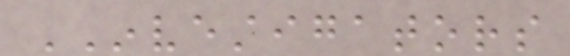INVESTIGATORS
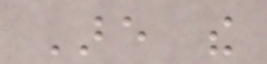Are the
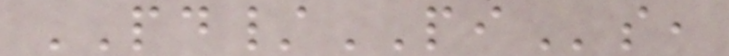PD/PIs,
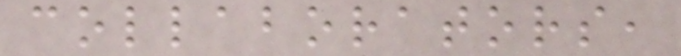collaborators,
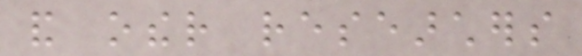and other researchers
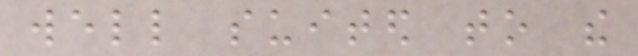well suited to the
